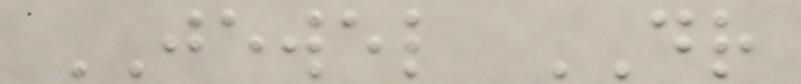JEWEL DR
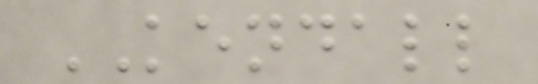KENDALL
